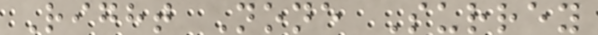Right None Surrey
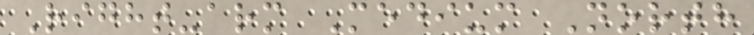Right-arm Medium North
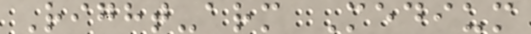Right-arm Medium
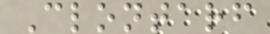Clontarf
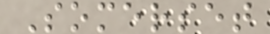Somerset
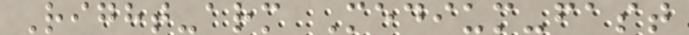Right-arm Medium-fast
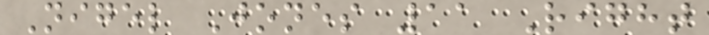Nigel Jones 11 Right
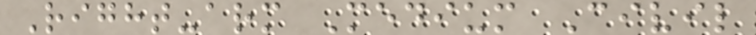Right-arm Medium Civil
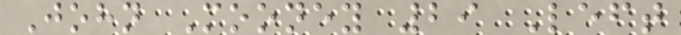John Mooney 29 Left
